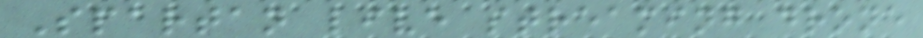Spartan live streaming drone
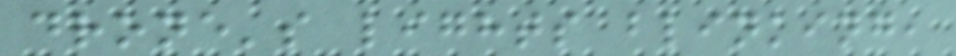drone's lights blinking,
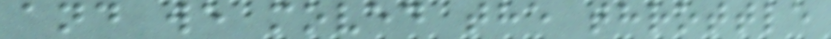and we moved the throttle
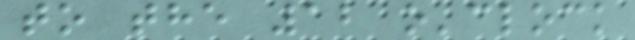to the 12 o'clock
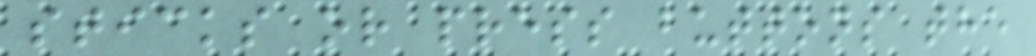sticks or press buttons the
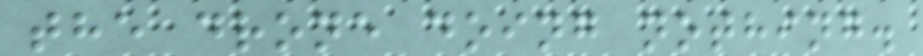the drone doing nothing.
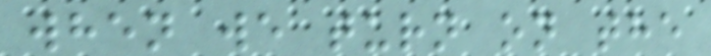when we turn on the
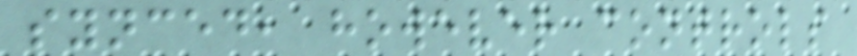synced, however controls
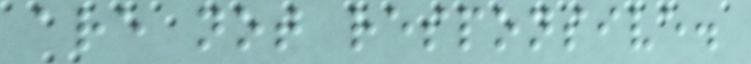are not responsive.
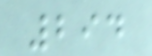294
